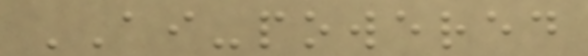AI-powered
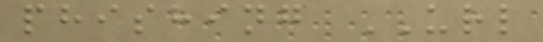phishing URL
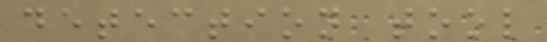detection tool
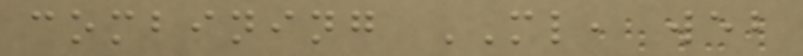combining ML, web
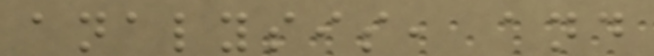analysis, and
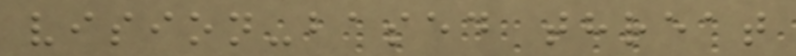vision-based threat
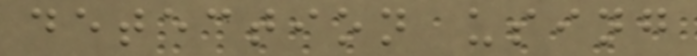detection using
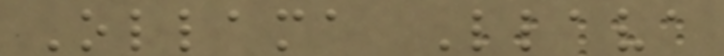Ollama Llava
